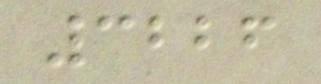3226
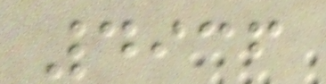4936
